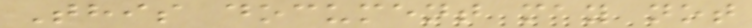This document may not
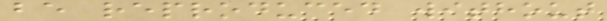be reproduced without
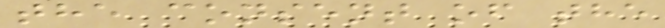the consent of the
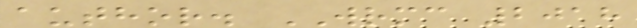author. WRMC 2018
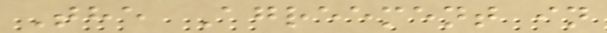The Agreement in
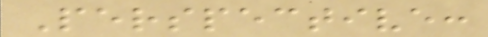Perspective:
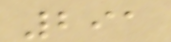291
